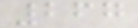267
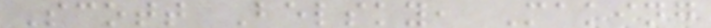Scott Belsky, Making
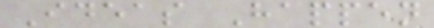Ideas Happen
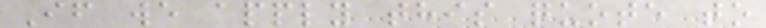If we apply this quote to
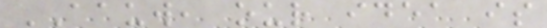AAUW, our idea is
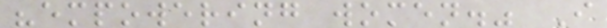"empowering women." I
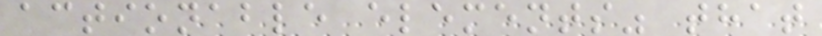actionable elements" that
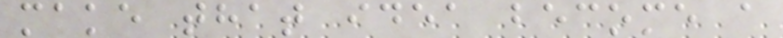make that idea become a
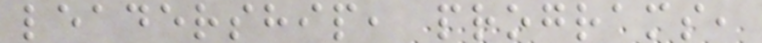leadership, programs,
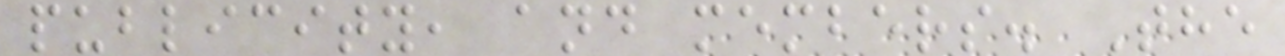publicity, and members. The
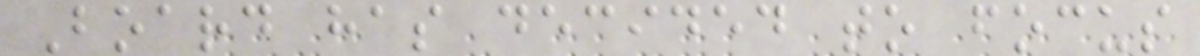Board has decided to focus
